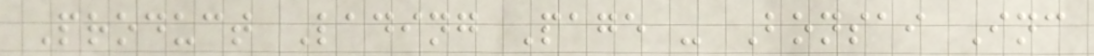Product Lading Page - Bonsai Inc
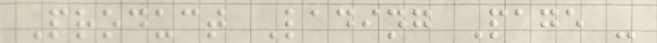Product Lading Page -
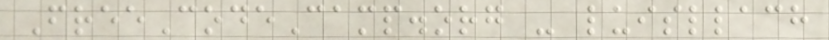FreeCodeCamp.org - luisllach
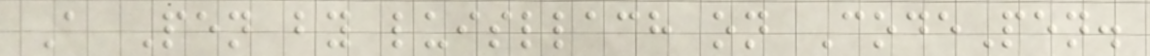A Pen by luisllach on CodePen.
